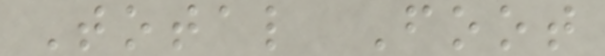Total Foot
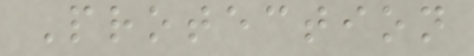Protection
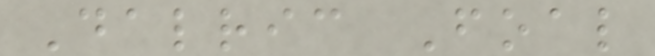Dalric Foal
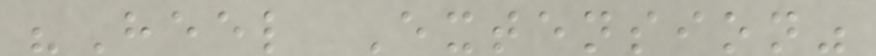"Heel Extension"
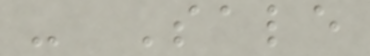- Sale
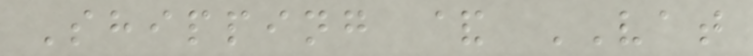Shipping & VAT
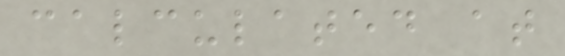calculated at
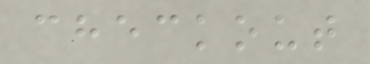checkout
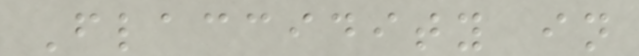Flaccidity in
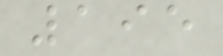195
